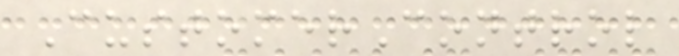CustomerControl
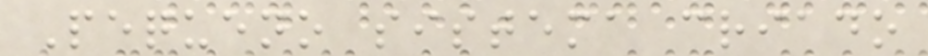Pequeno sistema criado
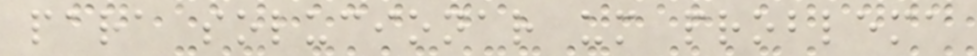para solucionar um problema
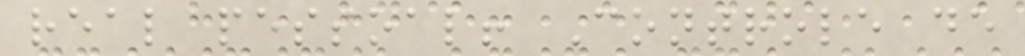real pessoal! Controle de
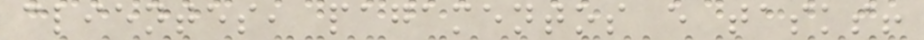clientes, pagamentos e tasks!
